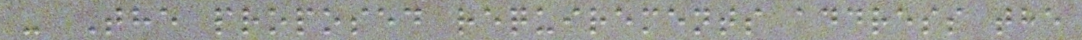- The proposed requirements address the
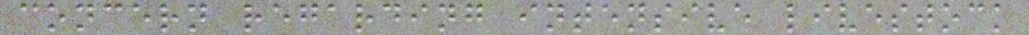concern regarding intensive livestock
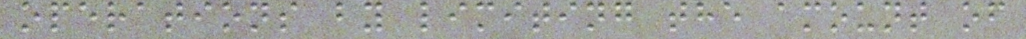operations by limiting the amount of
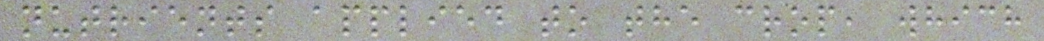nutrients applied to the crop, which
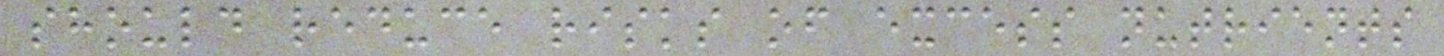should reduce risks of excess nutrients
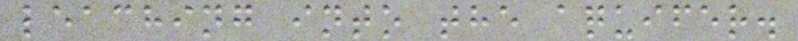leaching into the aquifer.
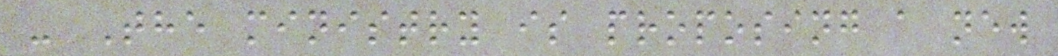- The ministry is proposing a new
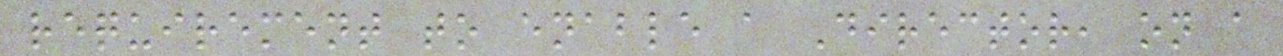requirement to enable a Director, on a
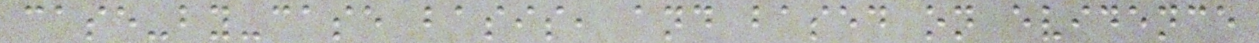case-by-case basis, and based on evidence
